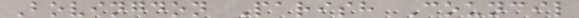Bovingdon Parish Council
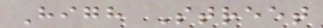High Street
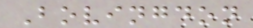Bovingdon
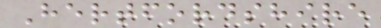Hertfordshire
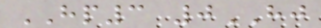HP3 0HJ
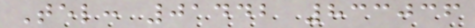Tel: 01442 833036
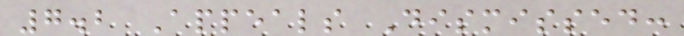7.2 Appeals Dismissed:
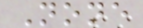None
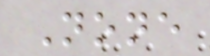None
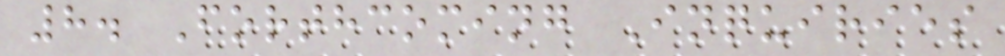8. Forthcoming Inquiries
